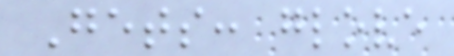Gets: glove
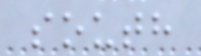south
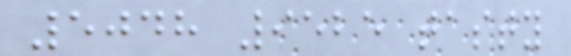5048 9525 tasty
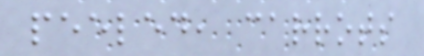peeled, carrots
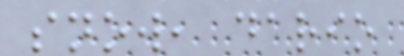snow, dario
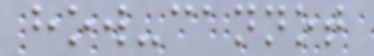how-cannot
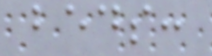beds:
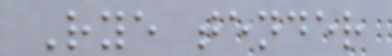Rye tender
